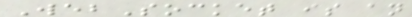WebSocket is an
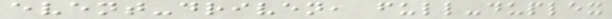event-driven, full-duplex
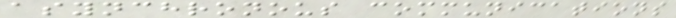asynchronous communications
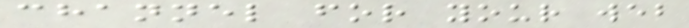channel for your web
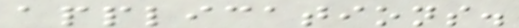applications.
